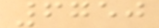6750
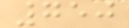750
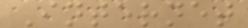Internet
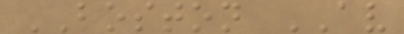BOSTON AV
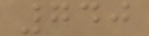740
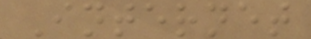Internet
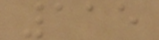115
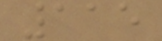115
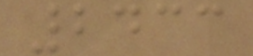2433
